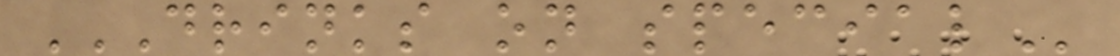DRINKS ON SPECIAL
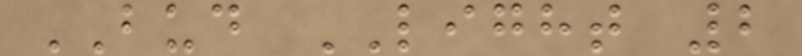BUD LIGHT 2
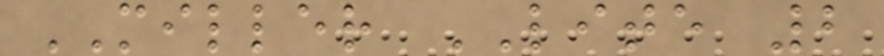MILLER LITE 2
